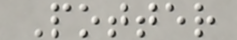Potter
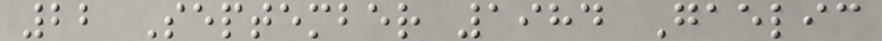22 September 1984 Gaelic
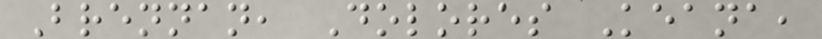Brennan, Dolores Keana,
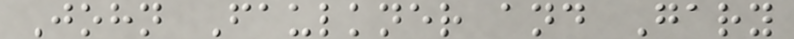John Faulkner and Gary
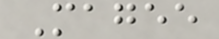Magee
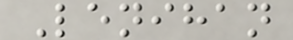Lenihan
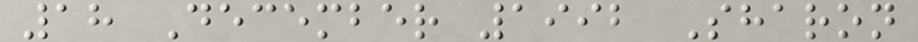18 December 1992 Sharon
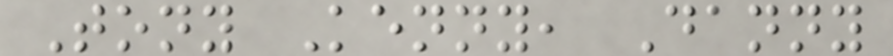Tony Kenny, Danny
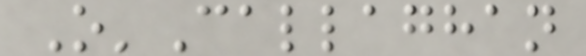O'Callaghan
